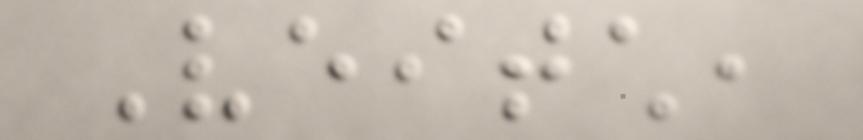Veitch,
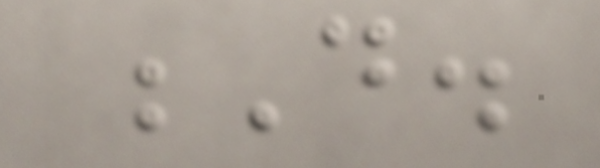D.
